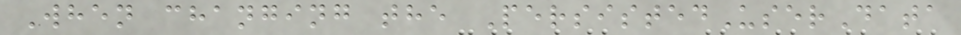When changing the PersistedUserData
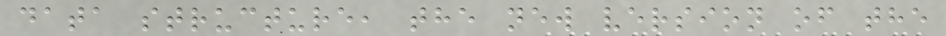data structure, the new version of the
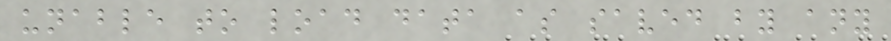unable to load data as saved by any
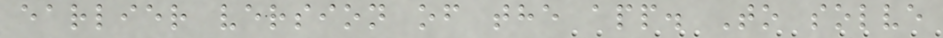earlier version of the app. To solve
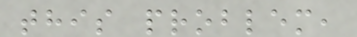this problem,
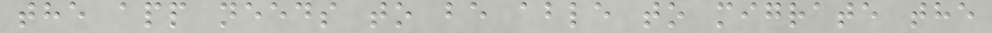the app needs to be able to migrate the
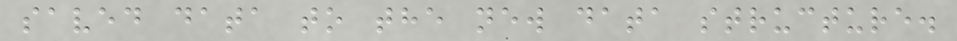saved data to the new data structure.
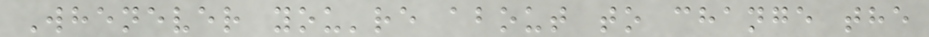Whenever you're about to change the
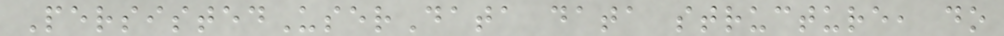PersistedUserData data structure, do
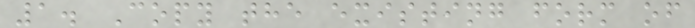1. Copy the existing form of
